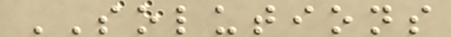SOLUTIONS
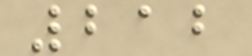212
